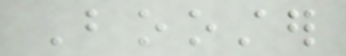Booster
